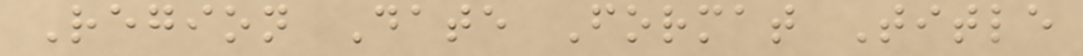Region Date Format Title
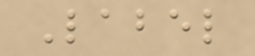Label
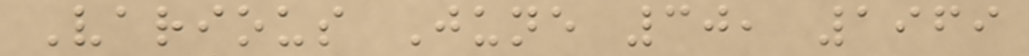Various June 30, 1969
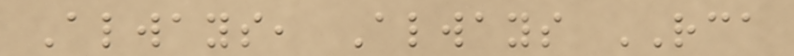Always, Always RCA
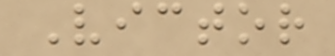Victor
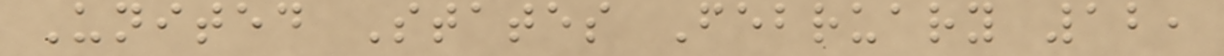United States February 12,
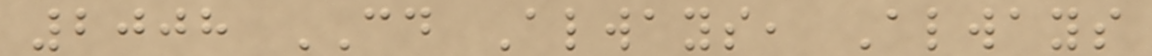2008 CD Always, Always
